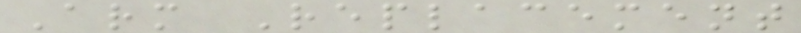Arm Replacement
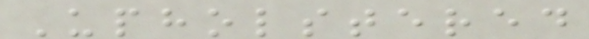Upholstered
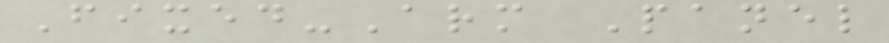Fixed-Arm Panel
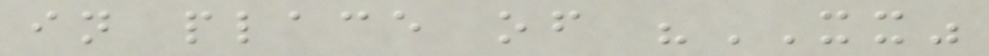in place of "XX"
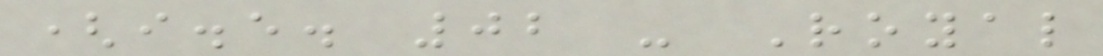(i.e. 02 - Royal
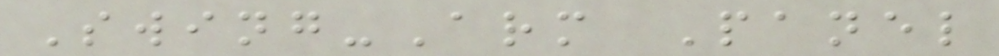Swing-Arm Panel
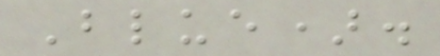Blue).
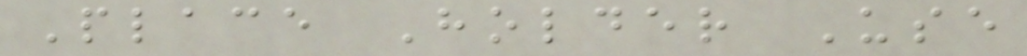Place Holder Use
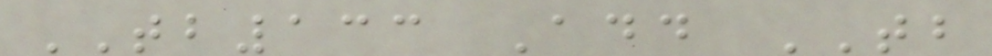TB133 Add TB
